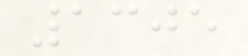1305
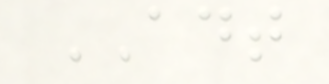ADT
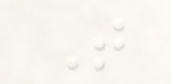T
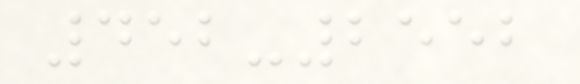452-2552
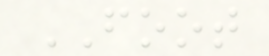FOOT
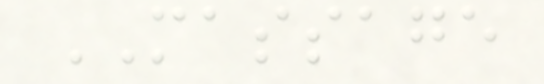MASSAGE
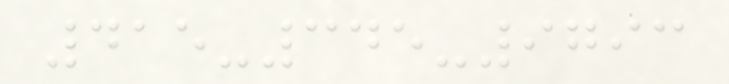415-345-9793
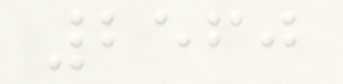2560
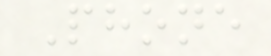Phone
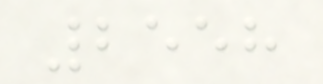2558
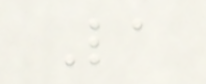La
